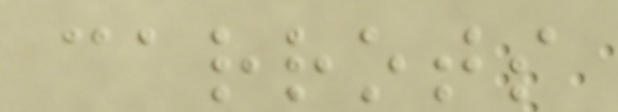carrots
